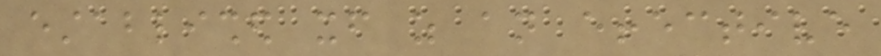established itself as an effective
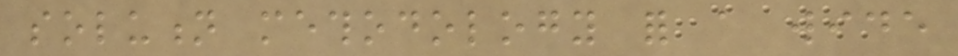solution methodology for a wide
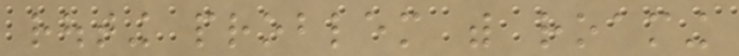routing problem with roaming
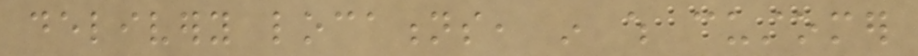delivery locations, in which customer
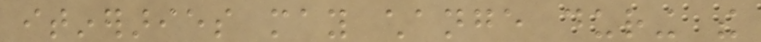itineraries may change during the
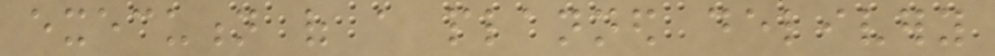execution of a planned delivery
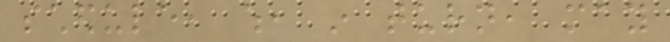schedule, which, in turn, may
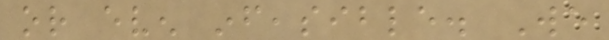or even infeasible. We
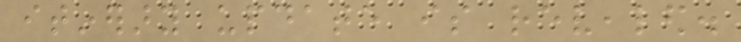itinerary update is revealed.
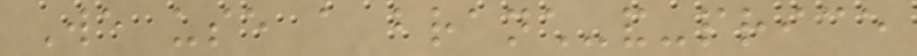We use a branch-and-price
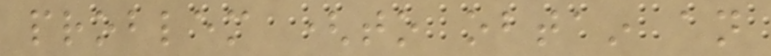problem (to obtain an
